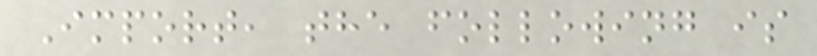Import, the following is
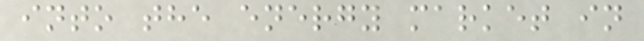into the energy market in
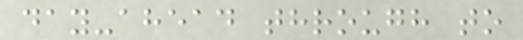day-ahead through to
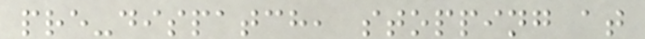pre-dispatch, stopping at
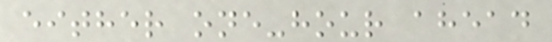either one-hour ahead
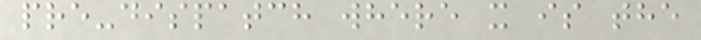pre-dispatch where x is the
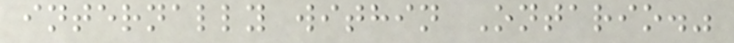internally within Ontario."
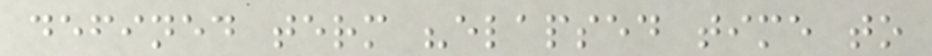defined term "elapsed time to
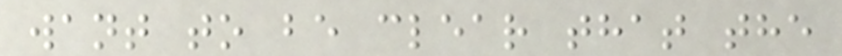want to be clear that the
